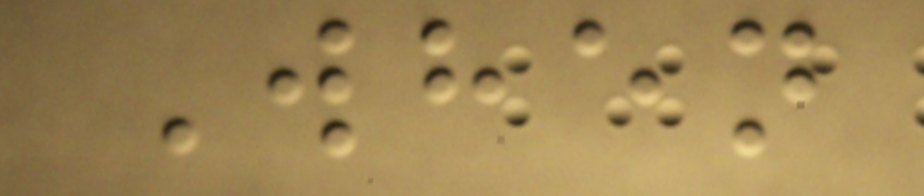When
